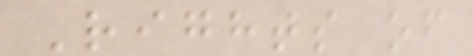Rights of
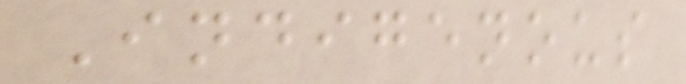Indigenous
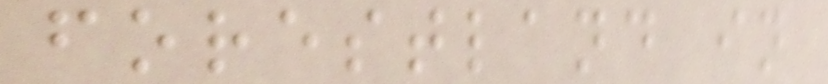forestland in
